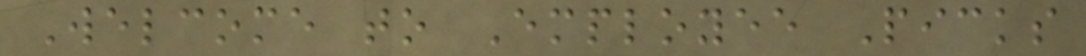Welcome to Employee Picks
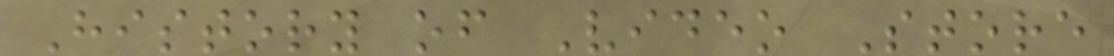History of Video Store
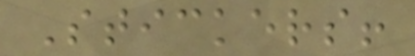Stickers!
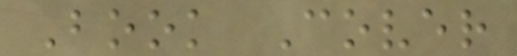Book Cover
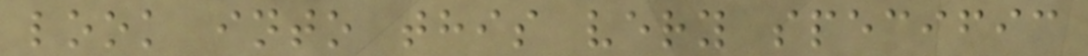look into this very specific
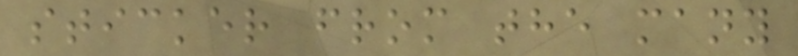sticker from the many
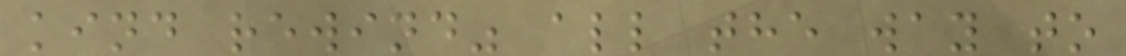kind rewind" all the way to
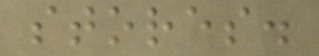stores.
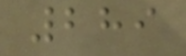289
